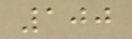100
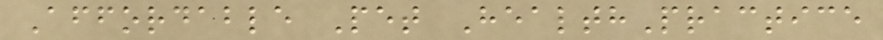Affordable Pet HealthPractice
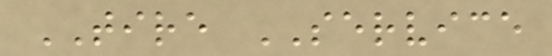TIRE SERVICE
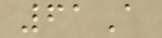61A
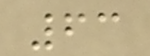63
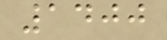1400
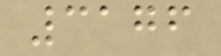3176
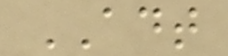ADT
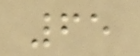65
